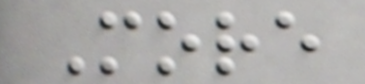More
